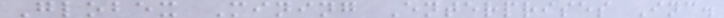Globex Mining Enterprises Inc.
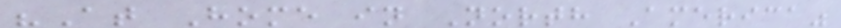"At Home in North America"
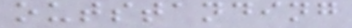outstanding
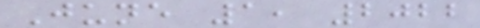June 1, 2022
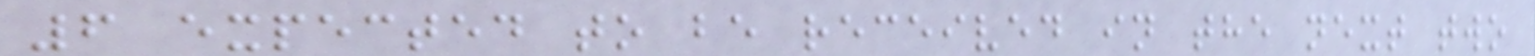6 expected to be received in the next two
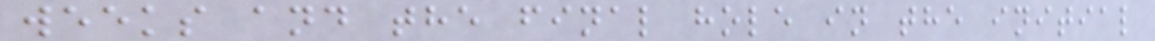weeks and the final hole in the initial
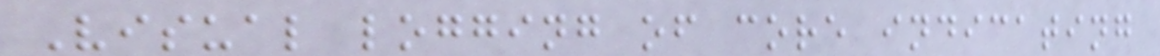Visual logging of core indicating
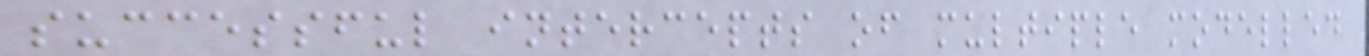successful intercepts of multiple modelled
